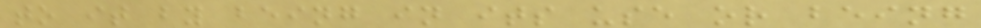to it by being in its use or being
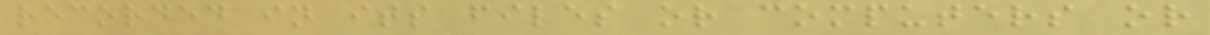recorded in its files or computers or
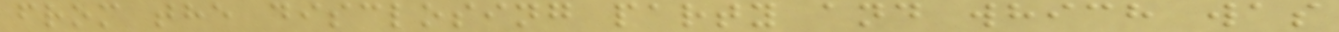from the disclosing party and which was
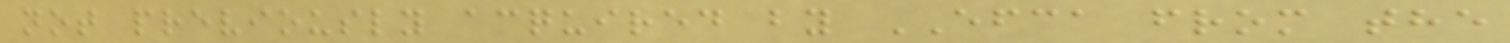not previously acquired by EFCA from the
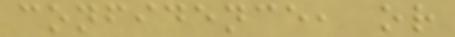confidence, or
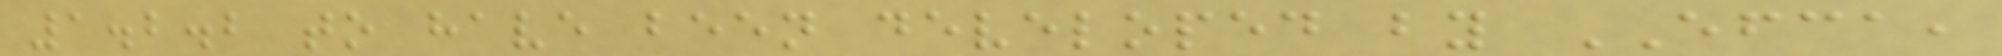1.2.2 to have been developed by EFCA,
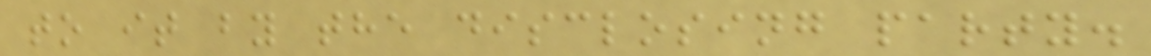to it by the disclosing party.
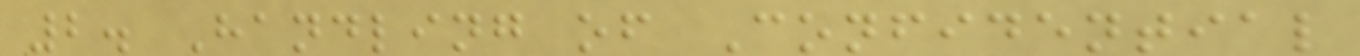2. Handling of Confidential
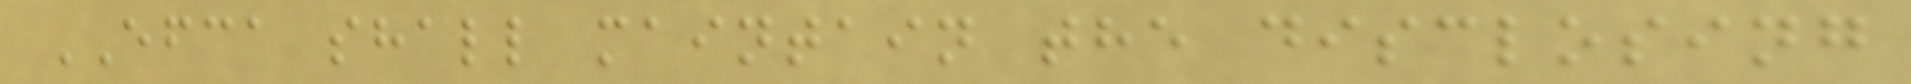EFCA shall maintain the disclosing
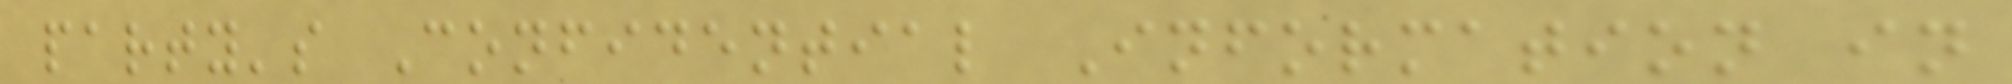party's Confidential Information in
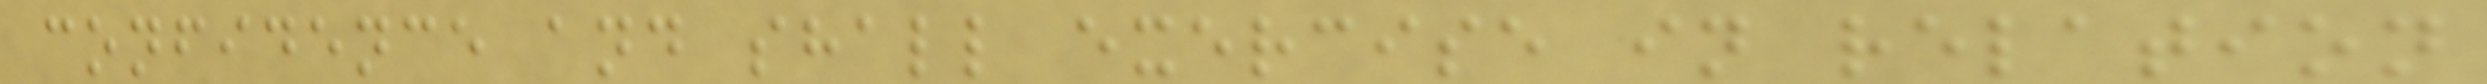confidence and shall exercise in relation
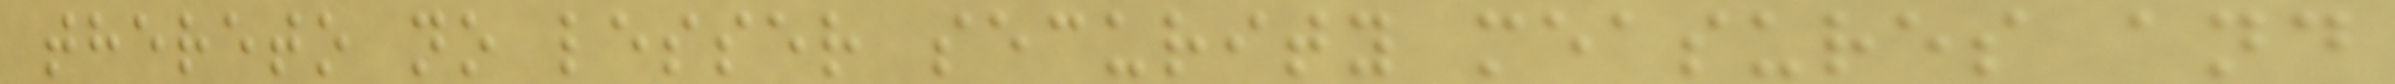thereto no lesser security measures and
